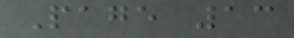Page 13
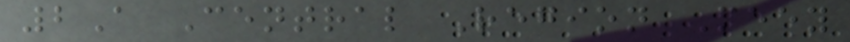2A Central Region Meey
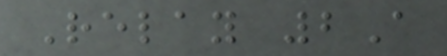Relay 2A
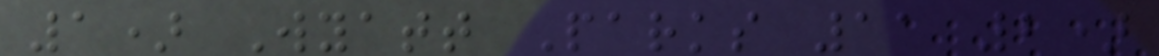1) Wyatt Parks 11 2)
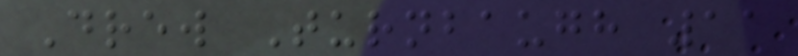Drew Turnbaugh 11
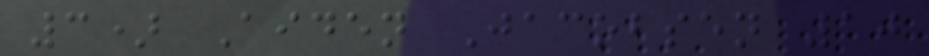3) Aiden Jacobsen 10
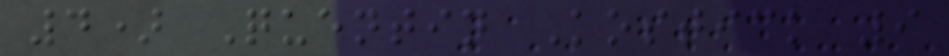4) Quentin Kostick 9
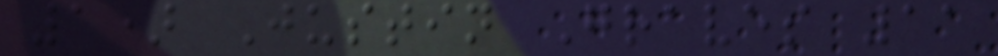1) Justin Graves 11
